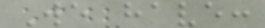We have:
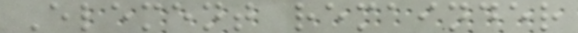Element remainder
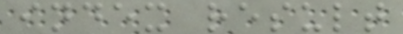index result
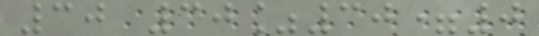30 30%30=0
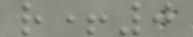r+0
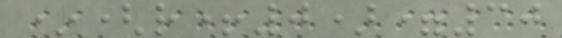*(r+0)=30
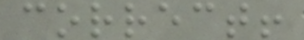correct!
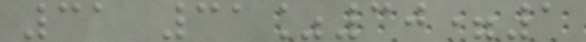31 31%30=1
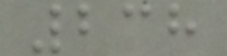238
